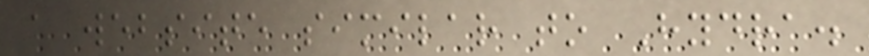a website similar to Hydra.
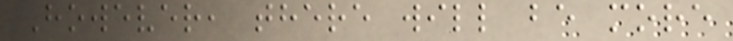However, there will be more
